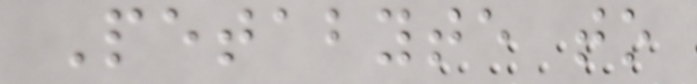Petabyte to
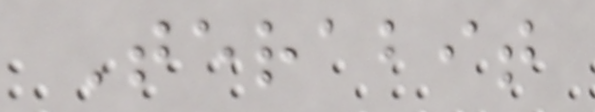Terabit
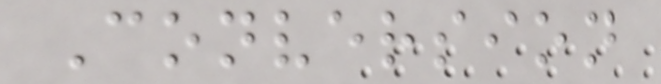Conversion
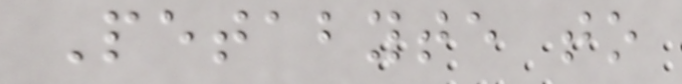Petabyte to
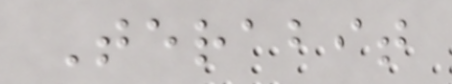Terabit
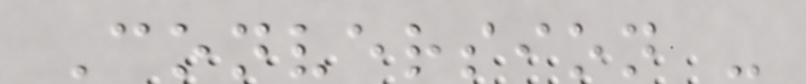Conversion -
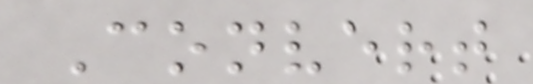Convert
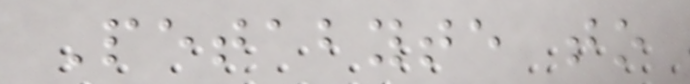Petabyte to
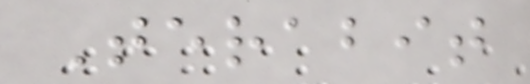Terabit
